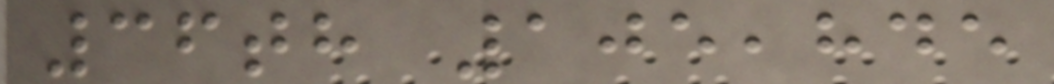36th 105,845
